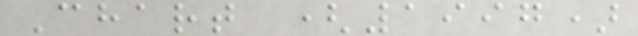Chart (1997)
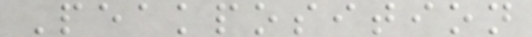Peakposition
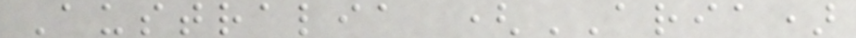Australia (ARIA)
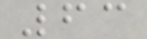63
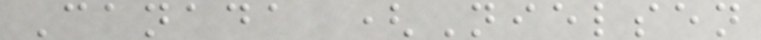Canada (Nielsen
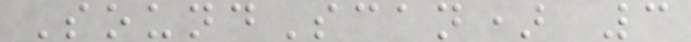SoundScan) 3
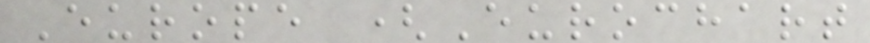Europe (Eurochart
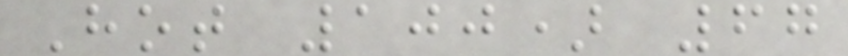Hot 100) 67
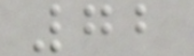72
